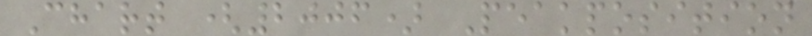Chart (2006) Peakposition
